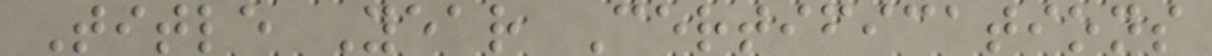Title Year Certifications
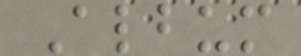Album
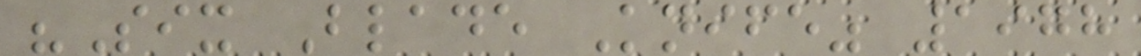"Six Blade Knife" 1978
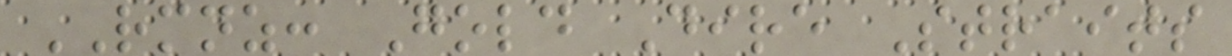RMNZ: Gold Dire Straits
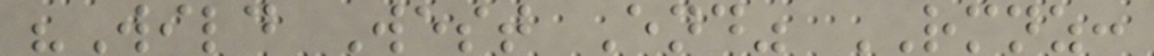"Wild West End" RMNZ:
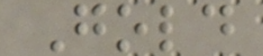Gold
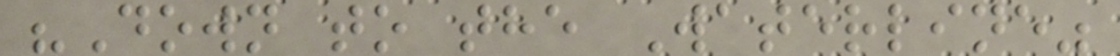"Down to the Waterline"
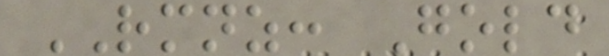RMNZ: Gold
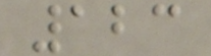123
